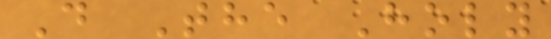D The Holy
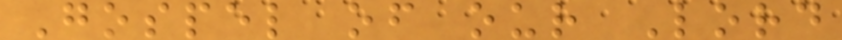Gospel of our Lord
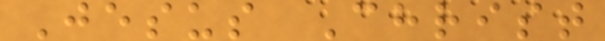Jesus Christ
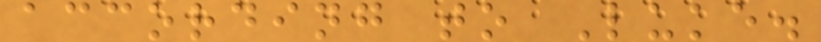according to Luke.
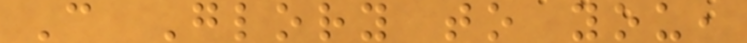C Glory to you,
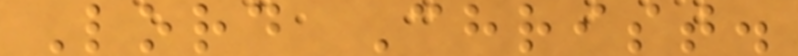Lord Christ.
